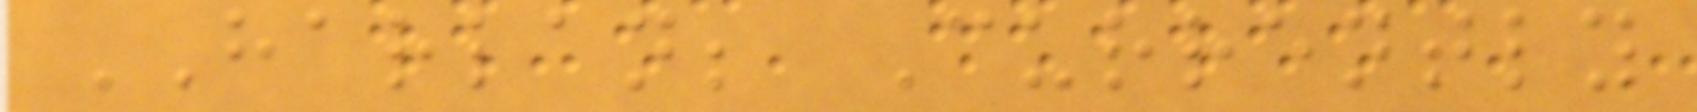HARLAN; Currently
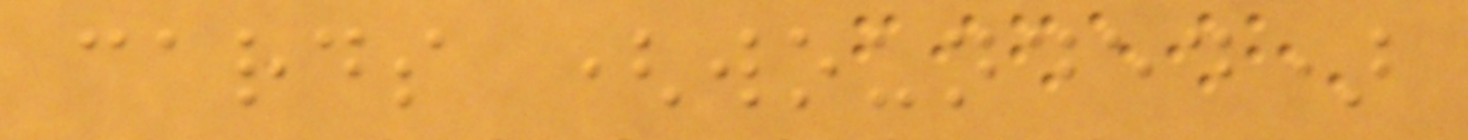cards (wounded)
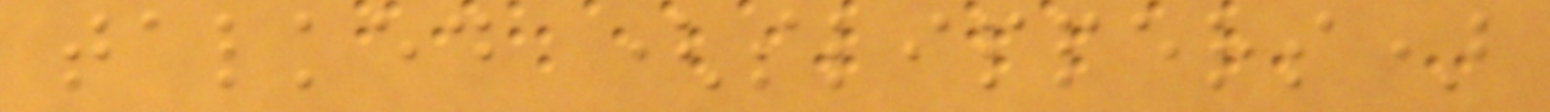talked (slippers)
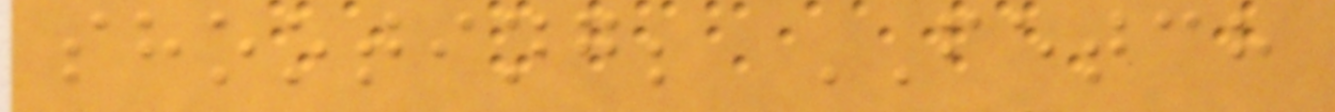shooting; FETCH
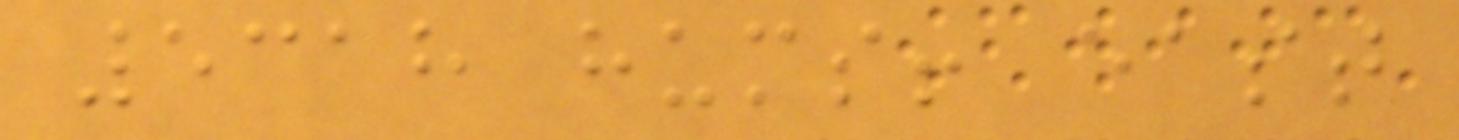5318 hums! east
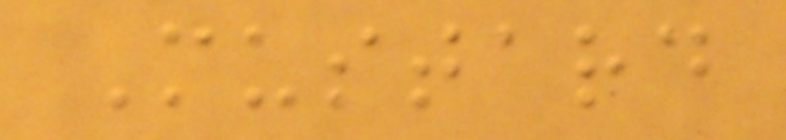Mustard
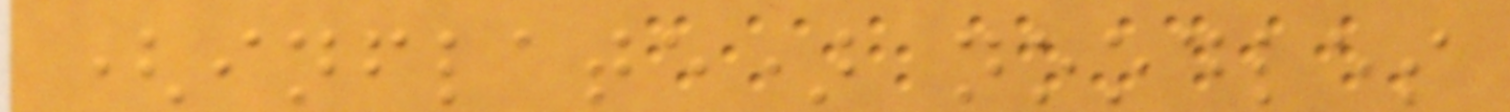(inflate) noodles
